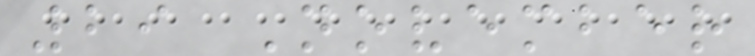29 November
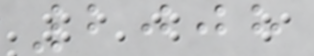2008
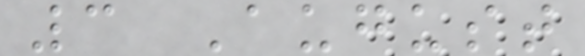3 August
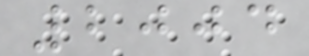2004
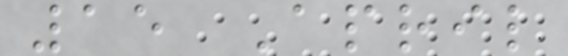15 April
